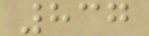837
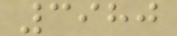3980
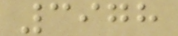3978
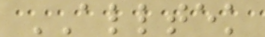ALLTEK
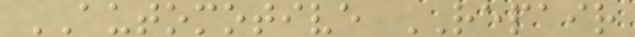AUTOMOTIVE REPAIR
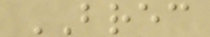BREC
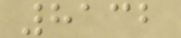8132
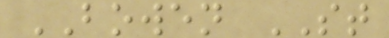BOWEN ST
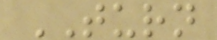TURN
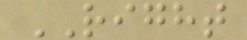RIGHT
